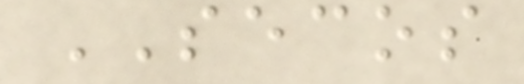SECOS
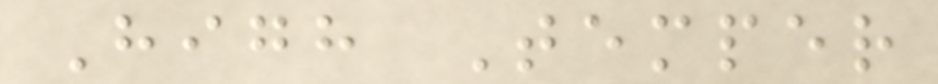High Temper
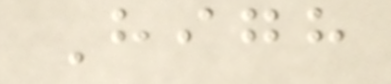High
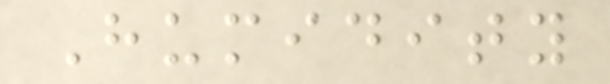Humidity
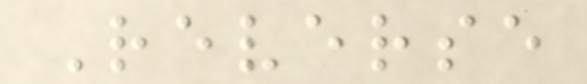Reverse
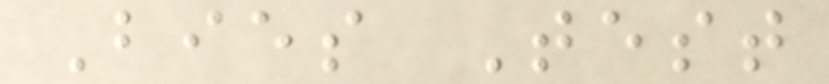Bies Test
